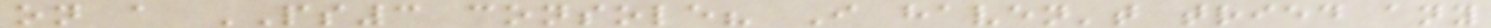on a PS3 console? I haven't tried any
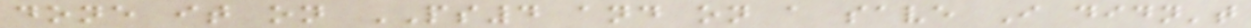done it on PS4 and on a save I didn't
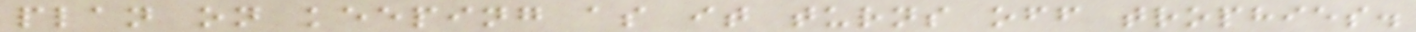plan on keeping as it turns off trophies.
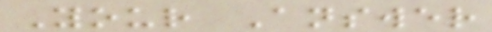Your Answer
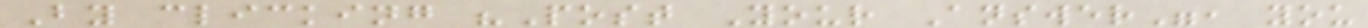By clicking "Post Your Answer", you
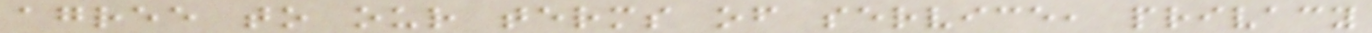agree to our terms of service, privacy
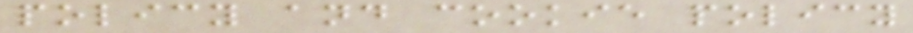policy and cookie policy
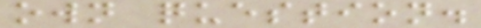own question.
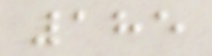185
